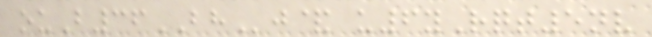ouB36BHj& u6yRqt5nv
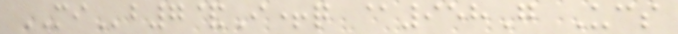MIb7&I+q @958G Ucs
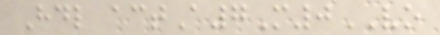Hdl actA7M0VO
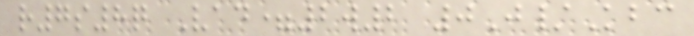r7s8q Vad=2w2 0J/Kbc
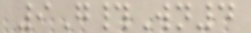9G#Wn4
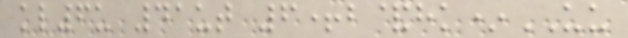kl6u 41ut 6+b&hk*UU
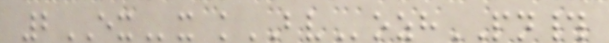2EXx kBVozhPN#
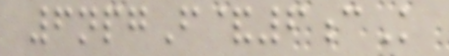6npgF&6cK
